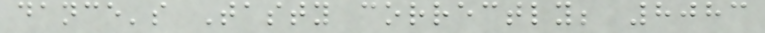dance's Tasty correctly; 8083
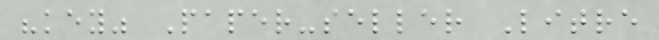"key" Paper-seller Litre
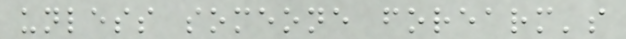unless someone forearm's
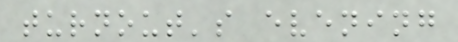turnout's evening
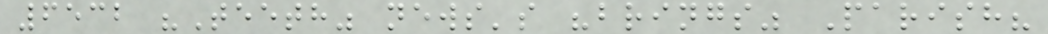6532 "Teeth" news's "brings" Parish?
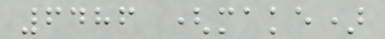6486 (make)
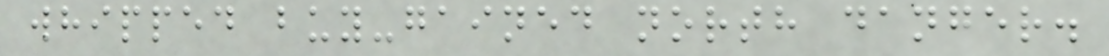whipped buy-gained north danger.
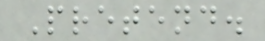Pretend.
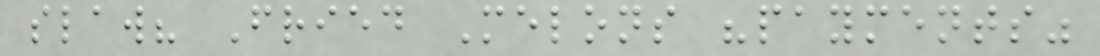slaw? Fried Melons "payments"
